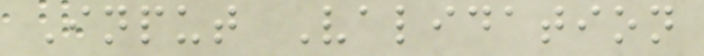Input Validation
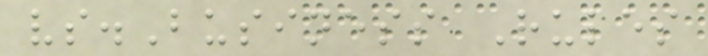vs.Business Rules
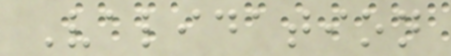Validation
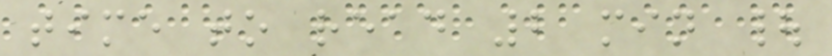time to read 2 min |
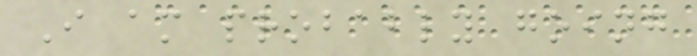I am probably going
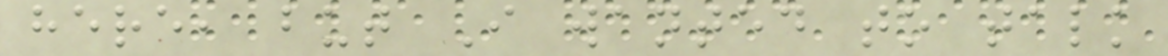here, but I wanted to talk
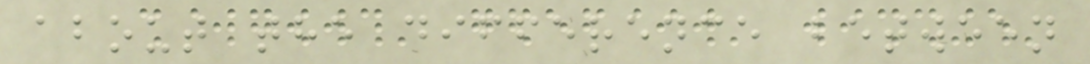about the difference between
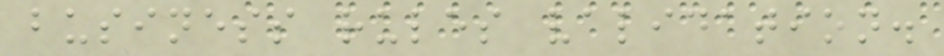business rules validation.
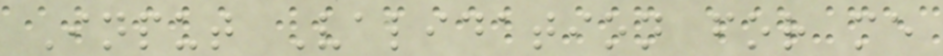Input Validation for me
